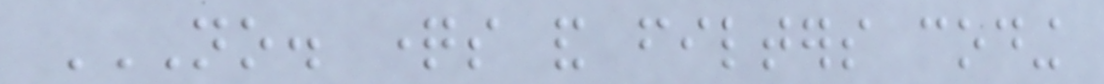NO. QUESTIONS AND FILTERS CODING
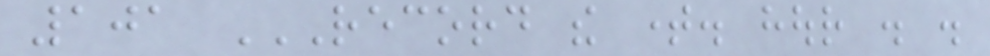101 RECORD THE TIME. HOUR . .
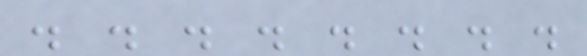. . . . . . . .
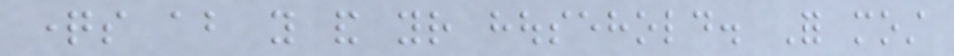questions about you and your household. For most
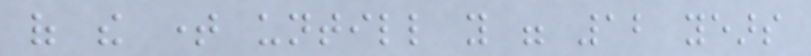of the time untill you were 12 years
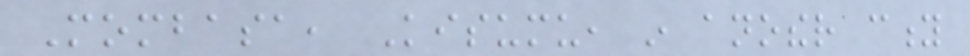Mombasa, Kisumu, in another city
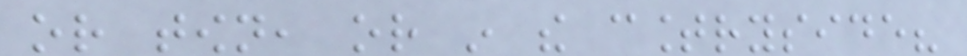or town, or in the countryside?
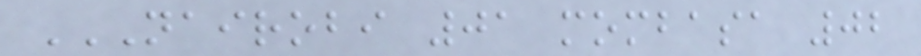NAIROBI 01 MOMBASA 02
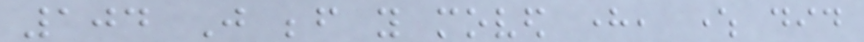104 Just before you moved here, where did
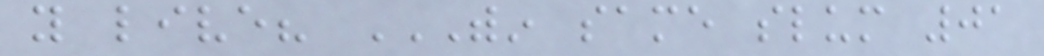you live? WITHIN SAME SLUM 01
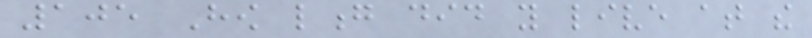105 How long did you live at the
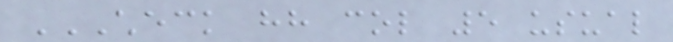CHECK HH COL 5 USUAL
